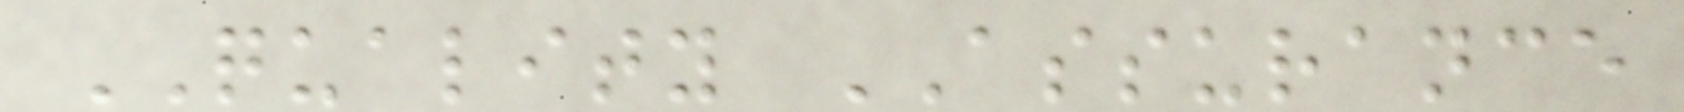QUALITY ASSURANCE
